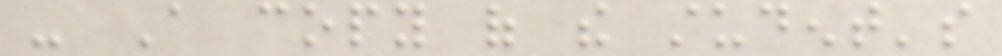- A copy of the student's
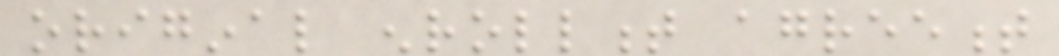original enrollment agreement
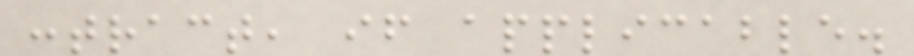contract, if applicable.
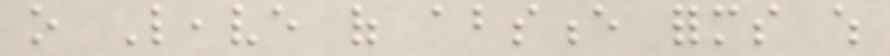o Leave of absence forms which
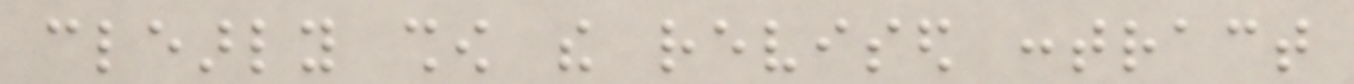clearly show the revised contract
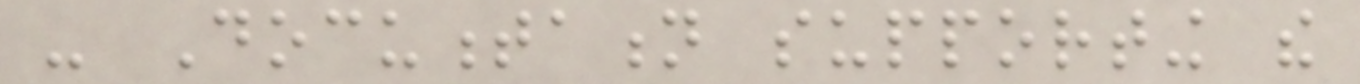- Documentation supporting the
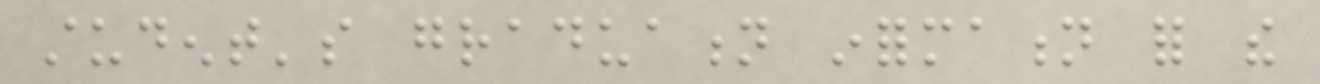student's graduation information for the
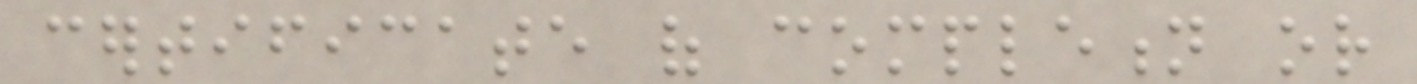certificate of completion or
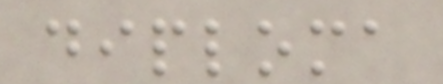diploma
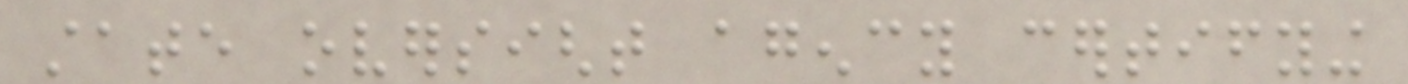state oversight agency certifying
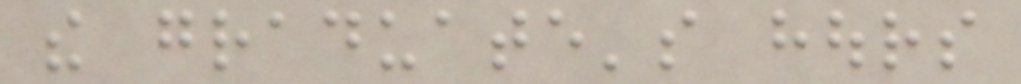the graduate's hours
